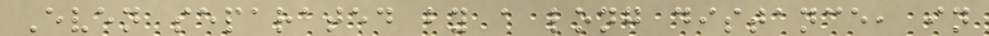Even separated by a long distance, in
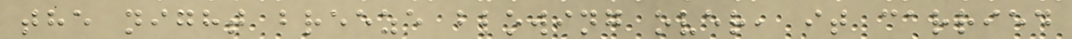the night breeze blowing over, it carried
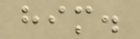him.
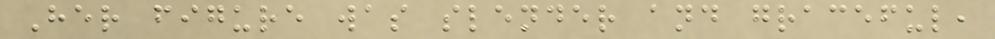Her figure was slender and graceful,
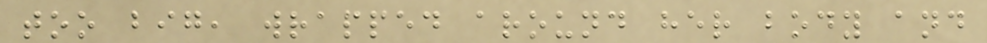too big, wrapped around her body and
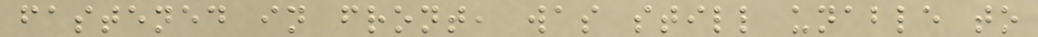fastened in front, was still unable to
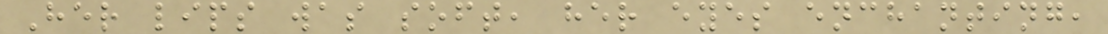Her lips was soft, her eyes enchanting,
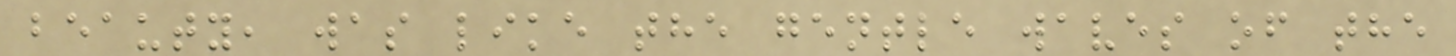beauty, was like the gentle waves of the
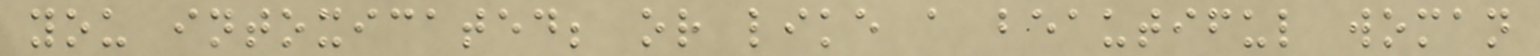you intoxicated; or like a beautiful woman
